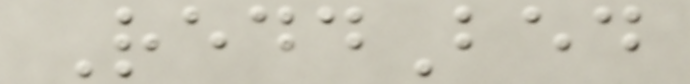ReddBed
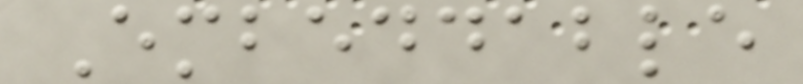Embeddable
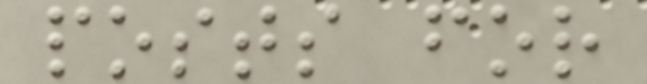posts for
